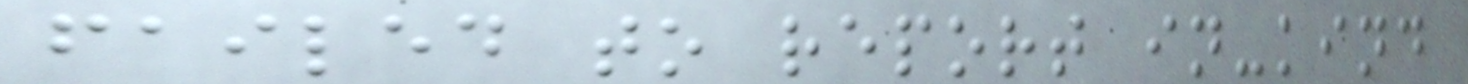failed to report in-kind
